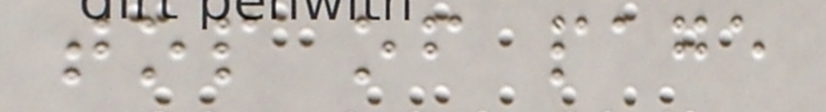top of page
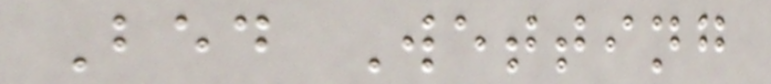Bed Wetting
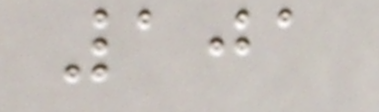101
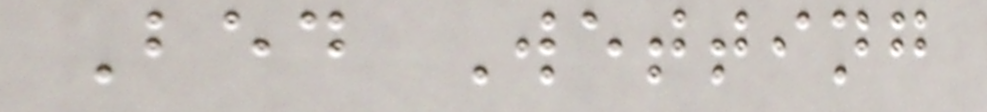Bed Wetting
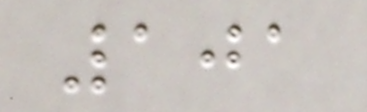101
